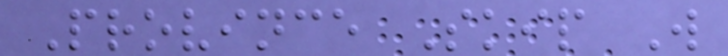Province Skip W
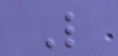L
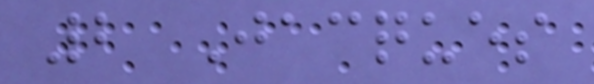2 Jacques
